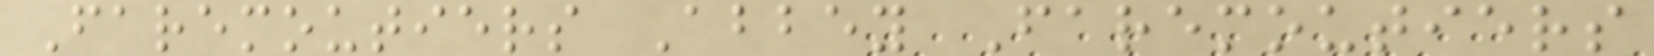Faremoutiers Abbey Faremoutiers
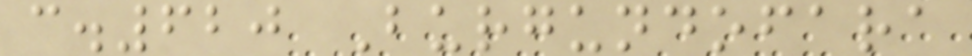c.620 Burgundofara
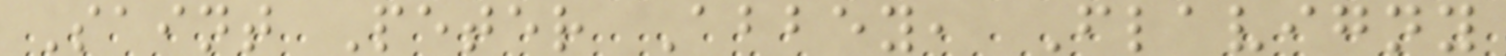Saint Peter Abbey, Flavigny
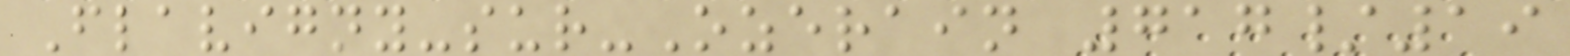Flavigny-sur-Ozerain 717/19
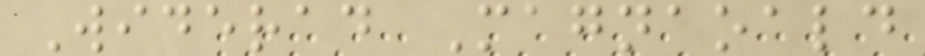Widerad Magnaoald
